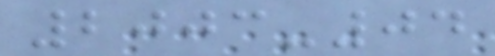2003-04
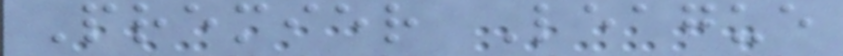Premier League
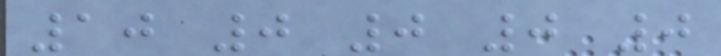10 0 0 0 0
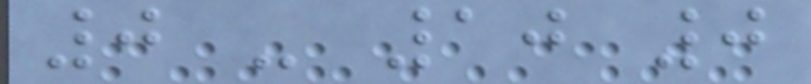0 - 10 0
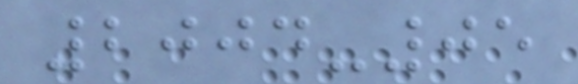2004-05
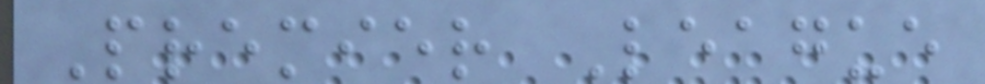Premier League
